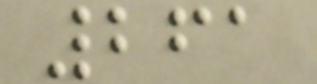261
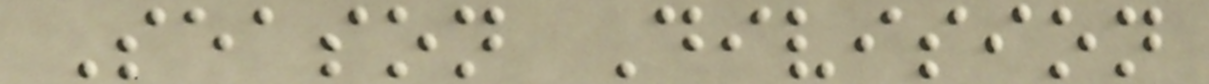Season Division
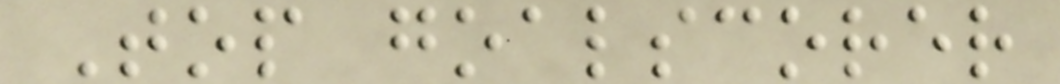Top goalscorer
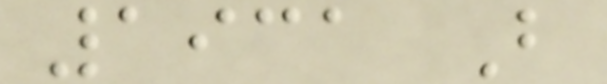1931 B
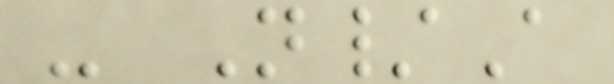- N/A
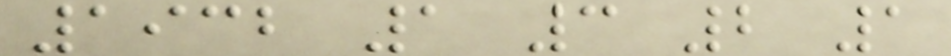1932 1 3 2 1
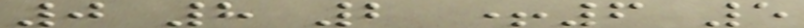0 8 2 +6 5
